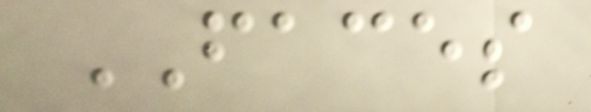FACES
